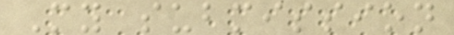My submission
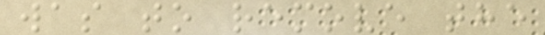was to remove the
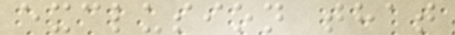exclusion that
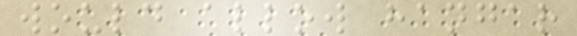would allow hangar
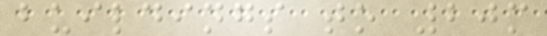buildings to 20m
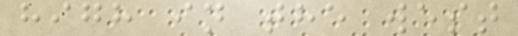high in the west
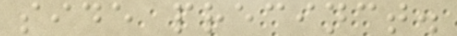side precinct.
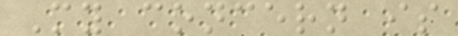My concern is
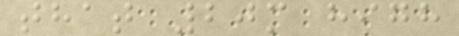that 20m high
